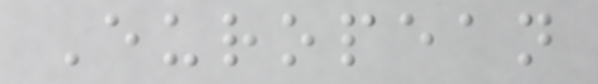European
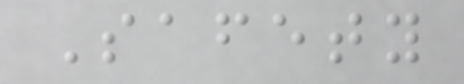Safety
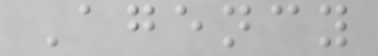Agency
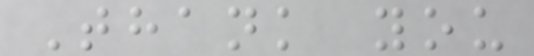Thank you
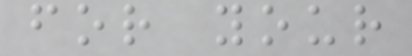for your
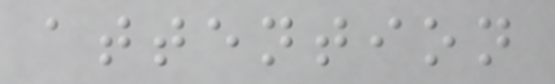attention
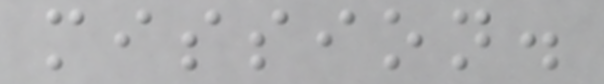mission.
